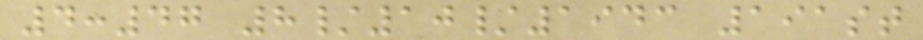4:47 8/10/1943 191st
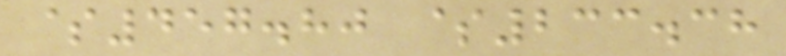$457.80 $233.38
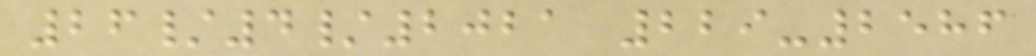26/4/2021 229-2586
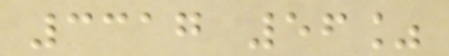3317 56%
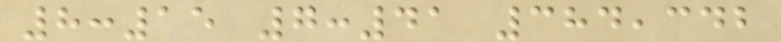8:15 7:41 384,342
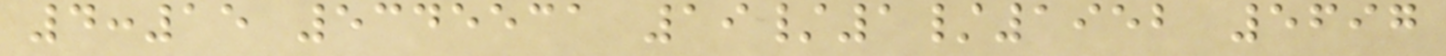4:15 5345531 19/1/1952 5697
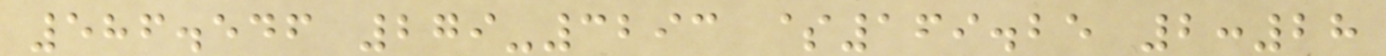586.546 279-3293 $169.25 2:28
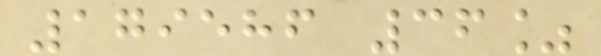179586 36%
